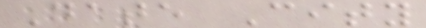Date City
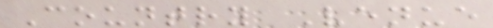Country Venue
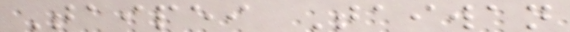Taipei Taiwan
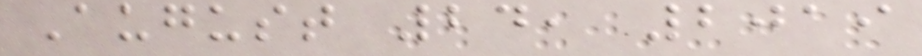August 24, 2019
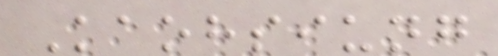Kaohsiung
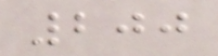200
